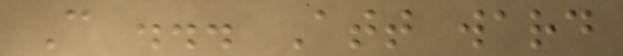C ... Att ward
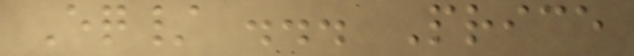Eq/ ... Price
